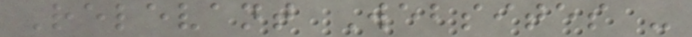Relevant Websites -
